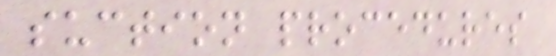suction procedures
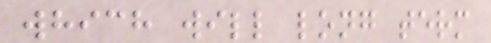which will long term
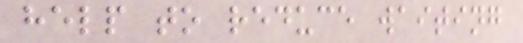help to reduce waiting
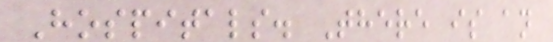Hospitals. There is an
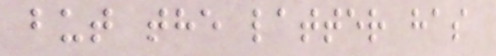but the latter has
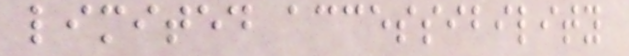limited accessibility
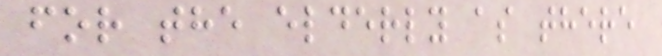for the elderly as there
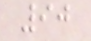90
